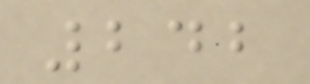242
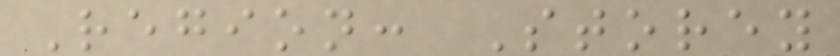Region: Storey
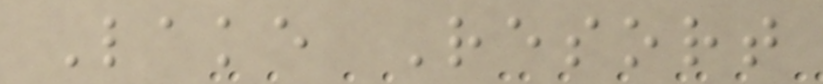Lake Resort
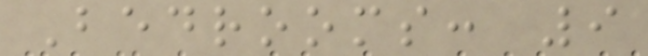Bedrooms: 9
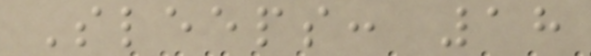Sleeps: 18
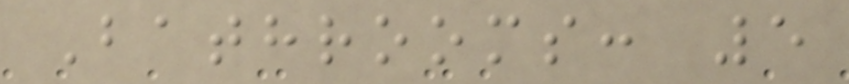Bathrooms: 5
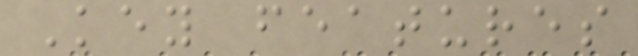Key features
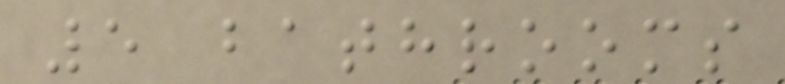5 bathrooms
